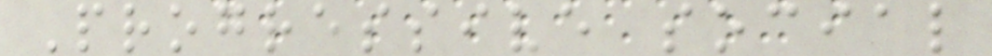Progressive social
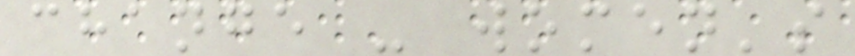change - women's
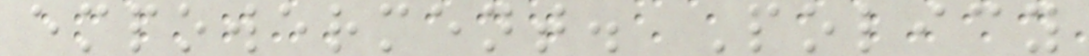empowerment. Policy
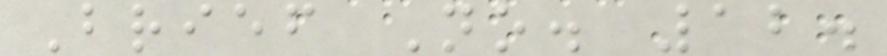Brief No. 12.
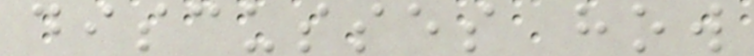discusses how
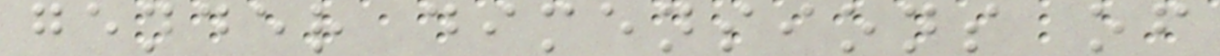gender dimensions of
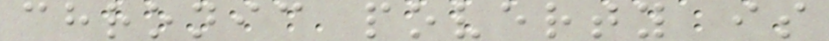chronic poverty is
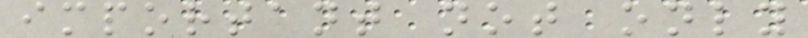important not only
